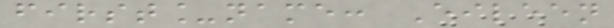first_name: Eileen
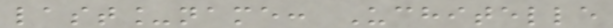last_name: Uchitelle
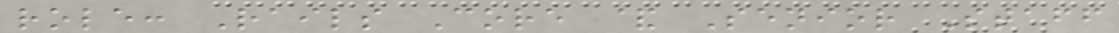role: Rails Core & Senior Staff
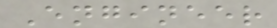Engineer
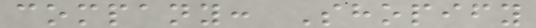company: Shopify
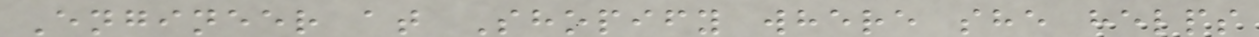Engineer at Shopify where she helps
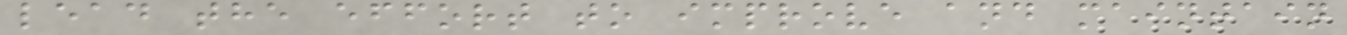lead the effort to improve and maintain
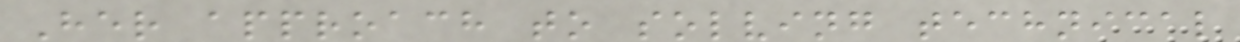Her approach to solving technical
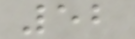52
